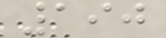190
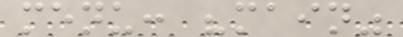menu: "main"
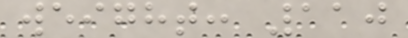weight: 110
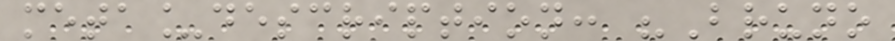meta_description: "Bruno
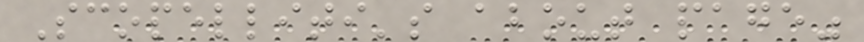Scopelliti's about page"
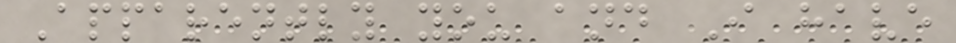Apparently you and I have
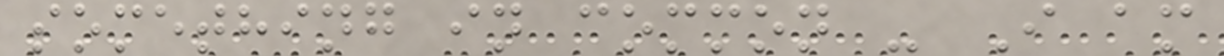something in common - I am
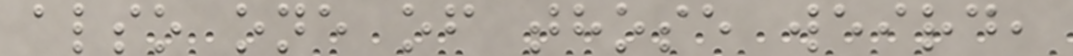also one of those weird,
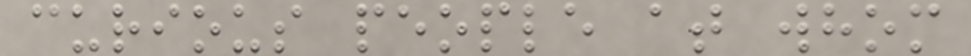curious people at whom
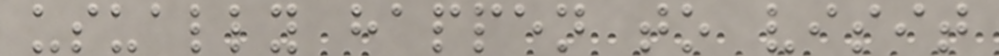usually happen to visit
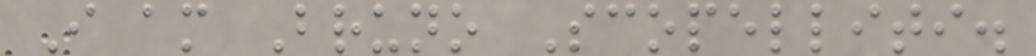I am Bruno Scopelliti.
